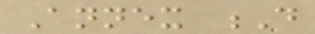Annex D
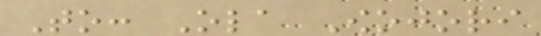To: Ola Owojori
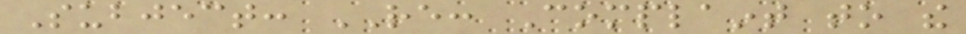Subject: RE: Complaint to the
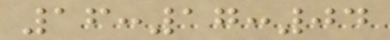16:17:04
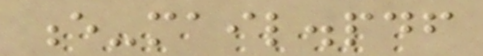e-mail.pdf
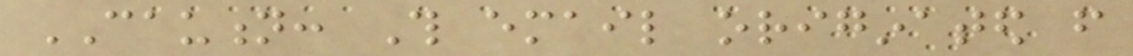CAUTION: This email originated from
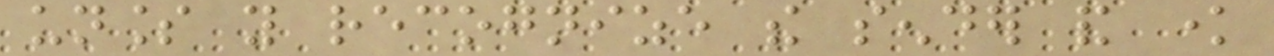unless you recognize the sender and know
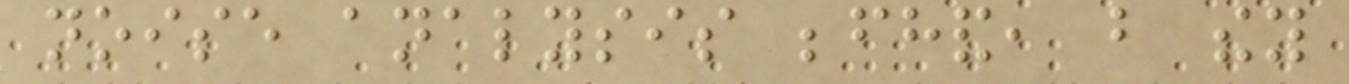noise analysis beforehand, but they
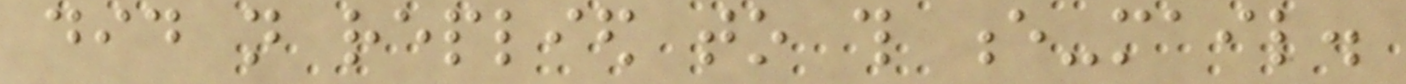did not replied to this e-mail.
